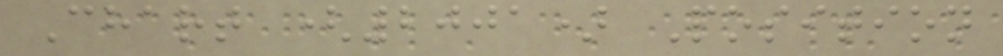Chart (2001) Position
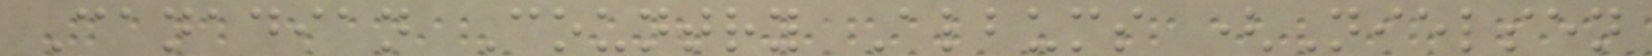Canadian Country Albums (Nielsen
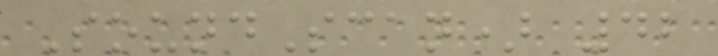SoundScan) 42
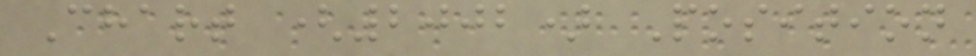Chart (2002) Position
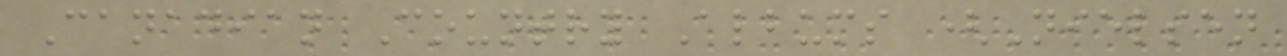Canadian Country Albums (Nielsen
